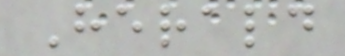Herald
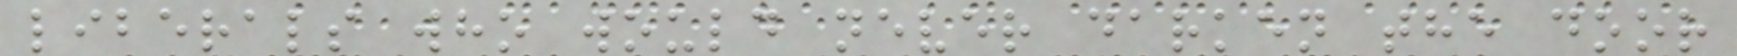liberals who would never darken the door
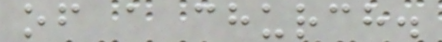of a church.
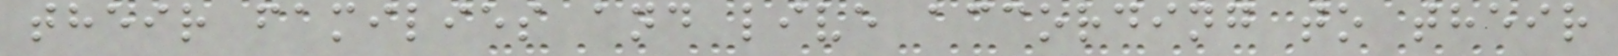their families and live according to their
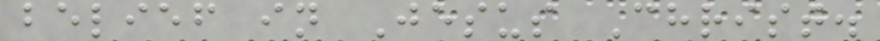belief in Jesus Christ.
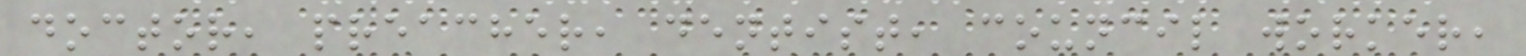doctor, preacher, dentist, council worker,
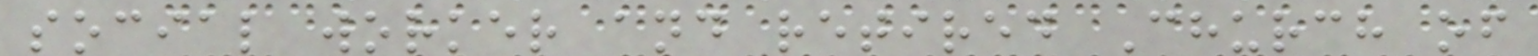social worker and retired Church of
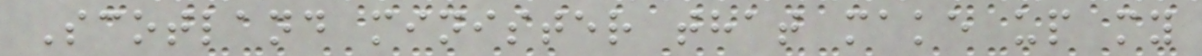Scotland minister that make up my
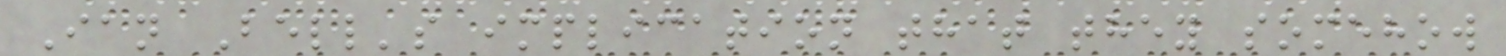Ian Bell's implication that they somehow
